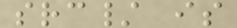src/ is
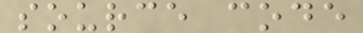source code
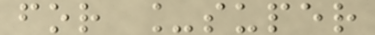for _super
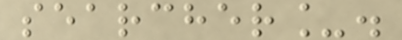searcher_.
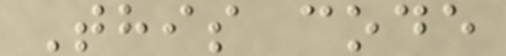This code
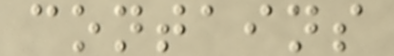contains
